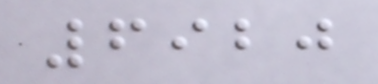6920
